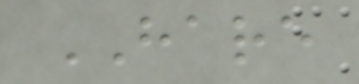HARE
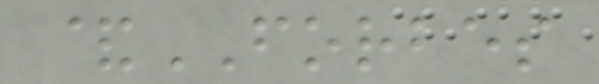&FORBES
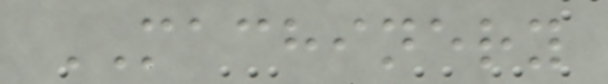MACHINERY
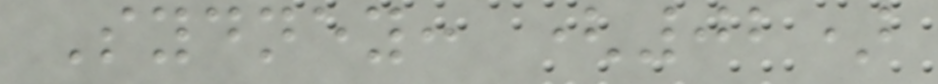Sydney: (02)
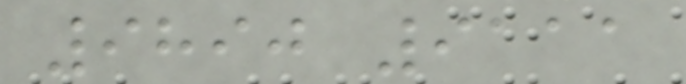9890 9111
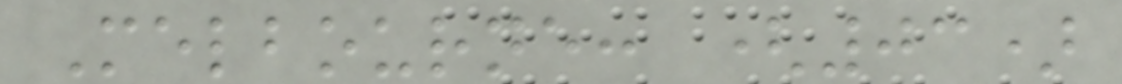Melbourne: (03)
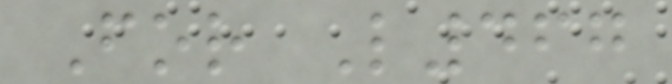For L467
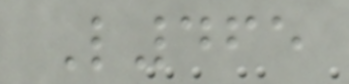L465
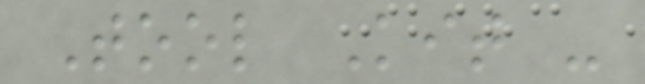Tool Kit -
